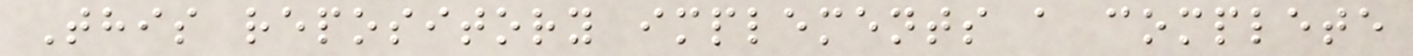This repository implements a complete
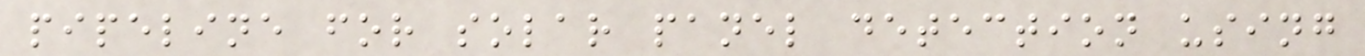pipeline for solar panel detection using
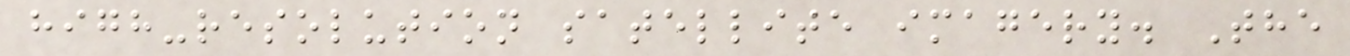high-resolution satellite imagery. The
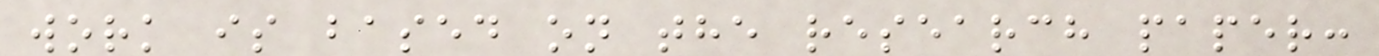work is based on the research paper:
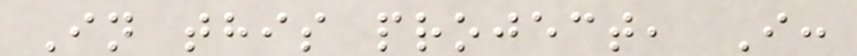In this project, I:
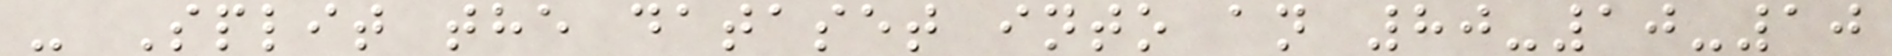- Split the dataset into an 80-10-10
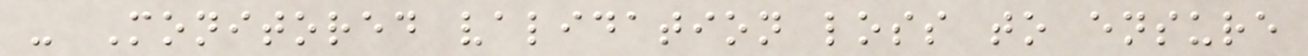- Monitored validation loss to ensure
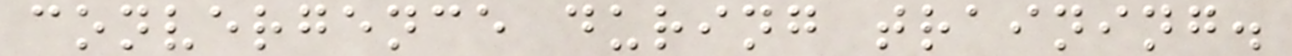convergence during training.
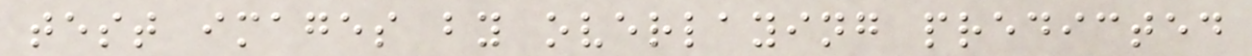test images by overlaying predicted
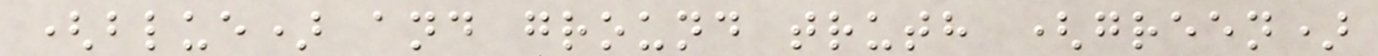(blue) and ground truth (green)
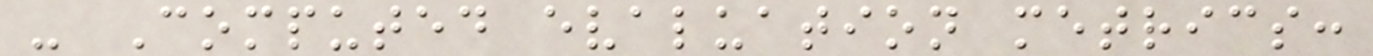- Computed evaluation metrics:
